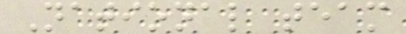National team
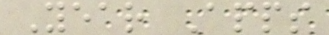Year Apps
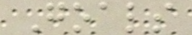Goals
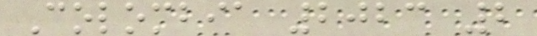Colombia 2023 2
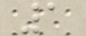1
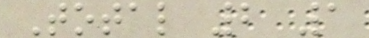Total 2 1
